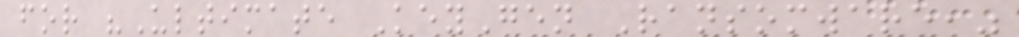for "Ultimate KeyGen Ransomware,"
